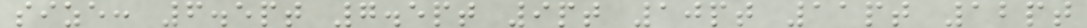size: 6.5pt 7.5pt 9pt 10pt 11pt 12pt
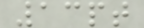13pt
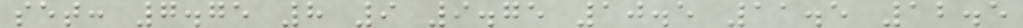set: 7.75 8 9 9.75 10.5 11.5 12.5
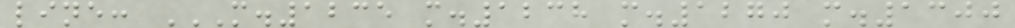line: M.1235 M.1238 M.1270 M.1300
